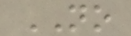NO
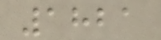1821
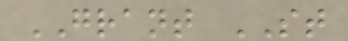GRANT ST
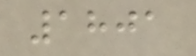1801
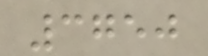3750
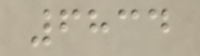6834
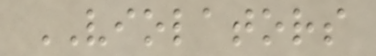VIOLATORS
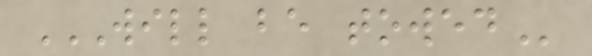WILL BE TOWED
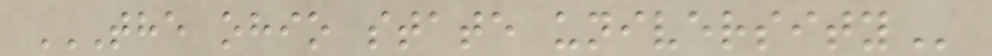THE OHIO STATE UNIVERSITY
